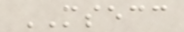MSECC
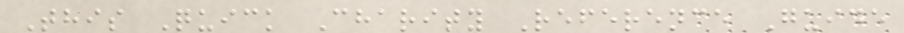This Quick Charity Reference Guide
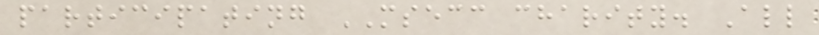participating MSECC charity. All
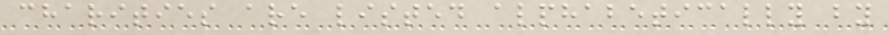charities are listed alphabetically by
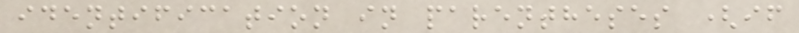identification in parentheses (if
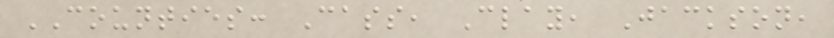COUNTIES: Cass, Clay, Jackson,
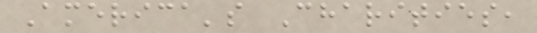America's Charities,
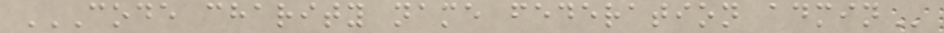CODE CHARITY NAME FEDERATION ADMIN
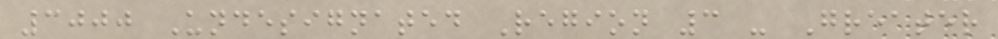3000 Undesignated Region 3 - Greater
